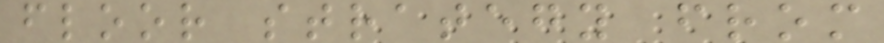floor strategy from
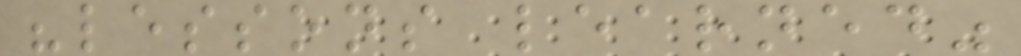"lessons learned"
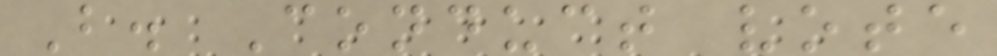B. Conduct vote
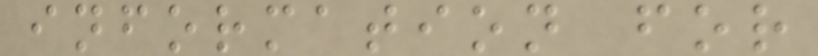information for
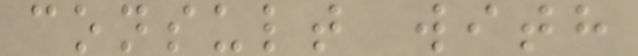consult with
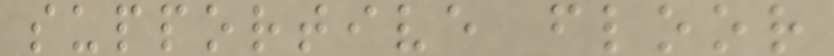supportive floor
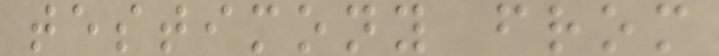testimony from
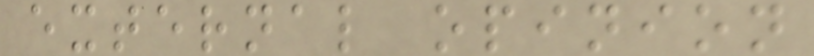external opinion
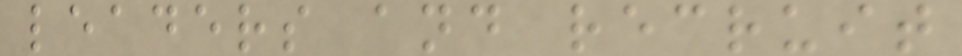leaders and recruit
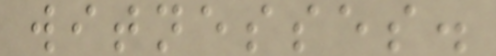witnesses.
